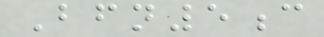Bfn5c
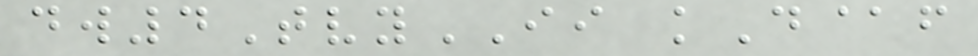dw4TvyII kD@f
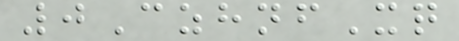0CzhnfXq
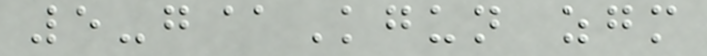5-g@Kgun zgm
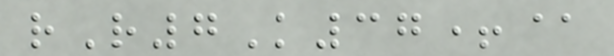rR7K37+@
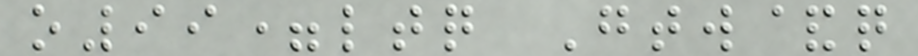o99=ltq Gtw&q
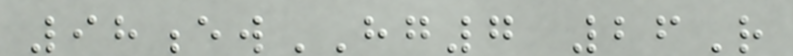98ewHG7 26R
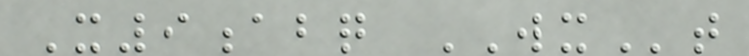X9abq WXt
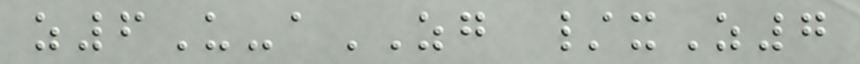z6U-aZG /xZ7
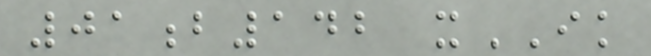01b142 xIK
